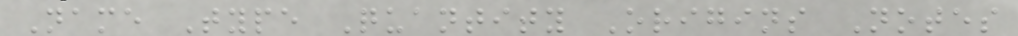Name Type Quantity Origins Notes
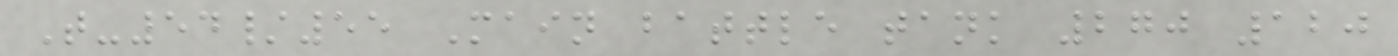T-54/55 Main battle tank 270 120
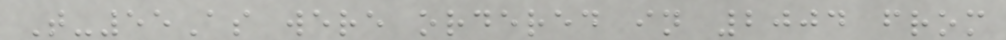T-55As were ordered in 2004 from
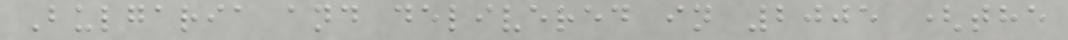Bulgaria and delivered in 2005 (the
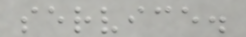service.
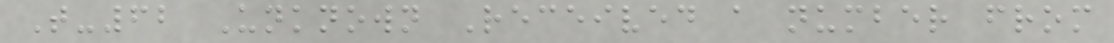T-62 Unknown Received a number from
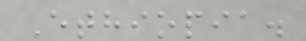Ethiopia.
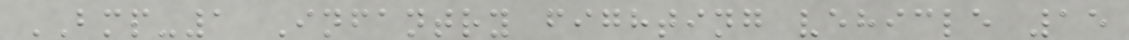BMP-1 Infantry fighting vehicle 15
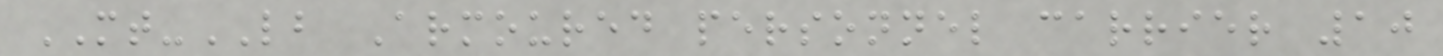MT-LB Armoured personnel carrier 10
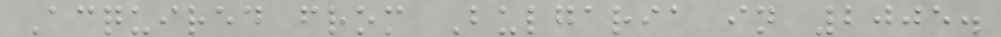Acquired from Bulgaria in 2005.
